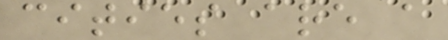cities are a
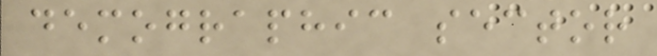demographic sector
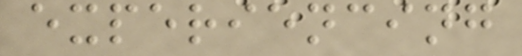experiencing
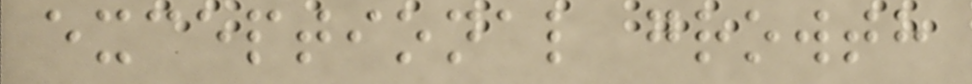exceptional growth
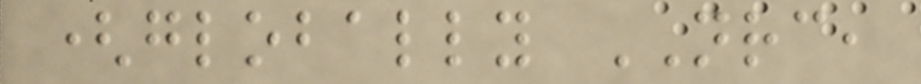(globally NRC,
